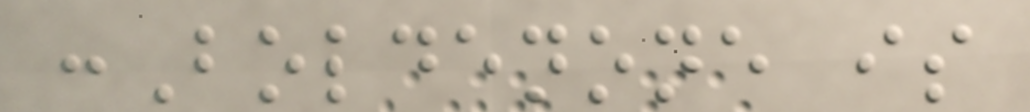:Boldenone is
